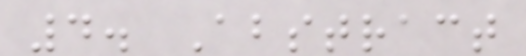4. Abstract
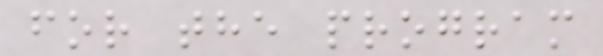for the program
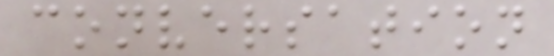conversation
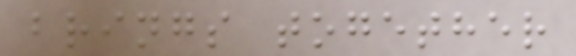brings together
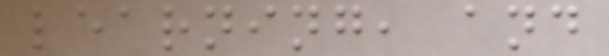learning, and
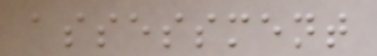assessment
